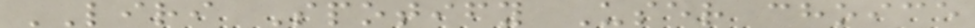LIRI Spotify User choice
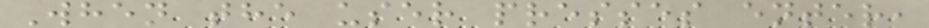When the user presses enter,
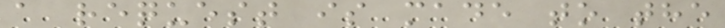a request is made to the
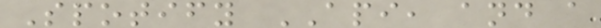Spotify API, and a
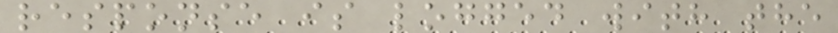response is logged with the
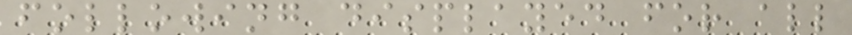following displayed for all
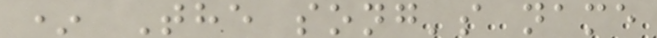* The song's name
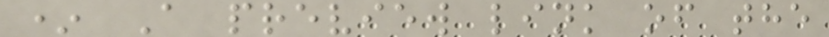* A preview link of the
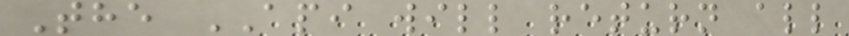The API will return all
